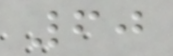60
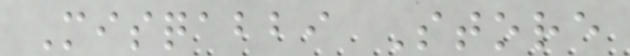Misqabbi Store
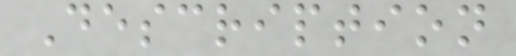Description
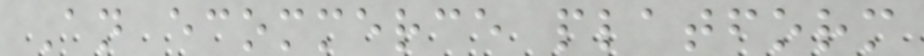An ecommerce platform
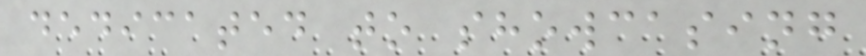dedicated to showcasing
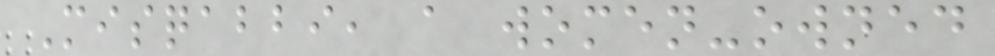Misqabbi, a women-owned
